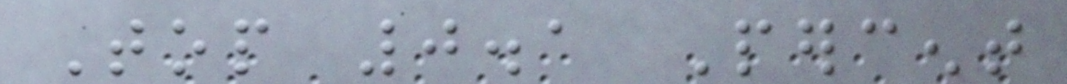Top 0.1 Percent
